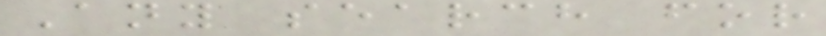Any search for
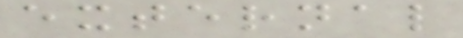external
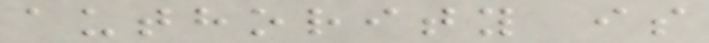authority is
